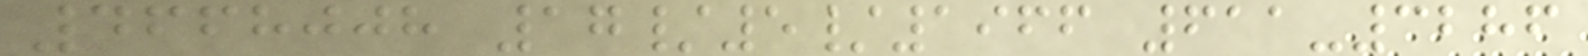4668008 17/5/1966 611-3286
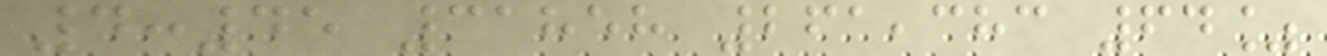4:45 31858 261,383 64%
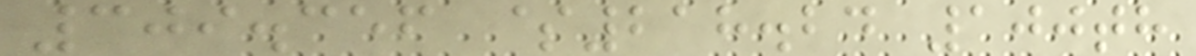309.356 $218.24 100th
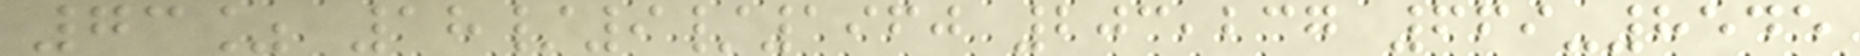73% 18/9/1960 203,237 669-8545
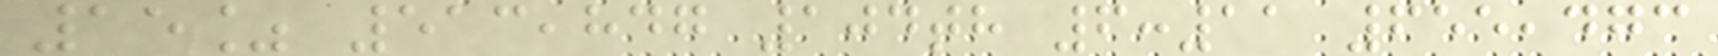15% 513,847 104th 6:11 655,473
